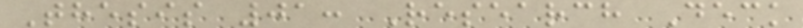Thesis 01: Research Deck
